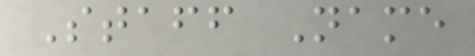Staff Name
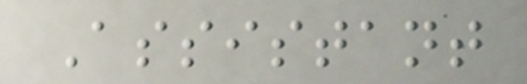Assistant
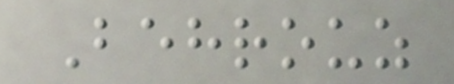Behrouz
